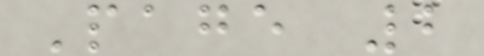Page 2
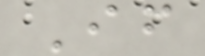If
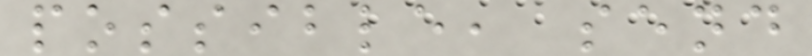possible, send
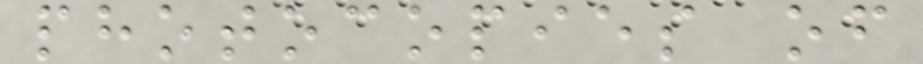photocopies of
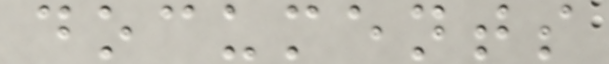documents
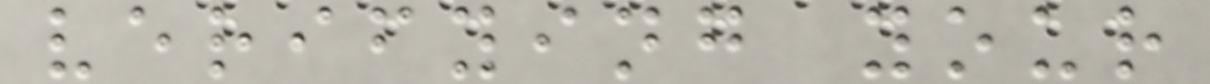verifying your
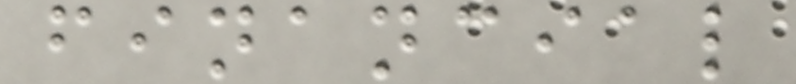financial
